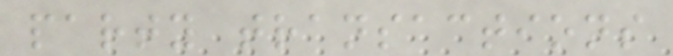party transactions
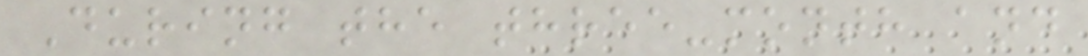During the three-month and
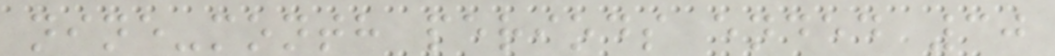nine-month periods ended 30
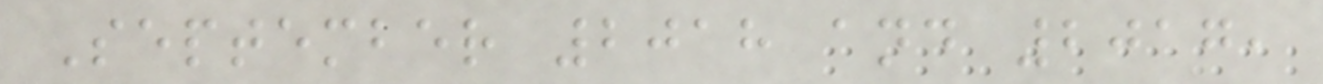September 2018 and 2017,
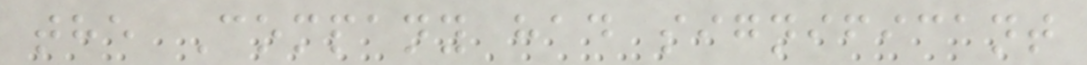the Company had significant
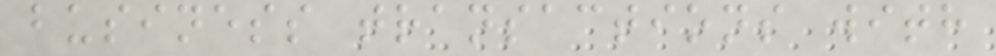business transactions with
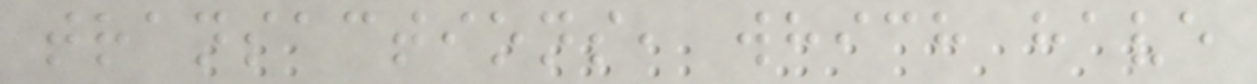transactions, which have
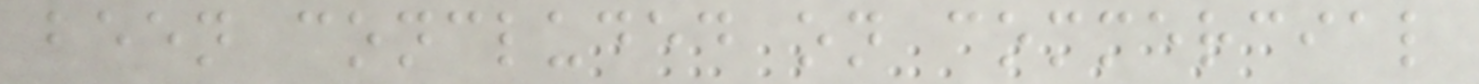been concluded on commercial
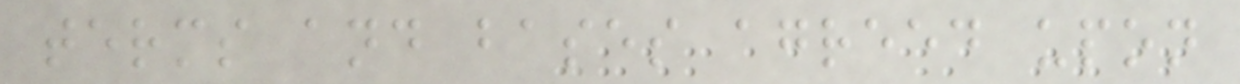terms and bases agreed upon
